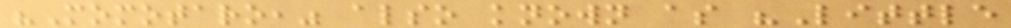"Momotaro," also known as "Little
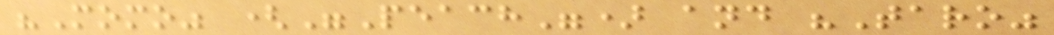"Momo" ("Peach") and "Taro"
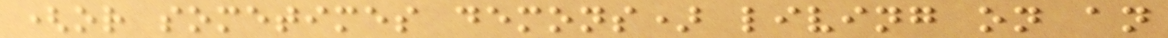(or sometimes demons) living on an
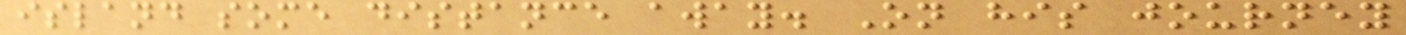island some distance away. On his journey
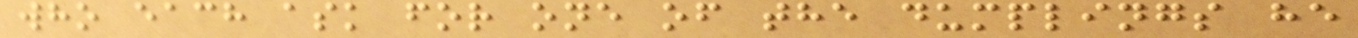who each ask for one of the dumplings he
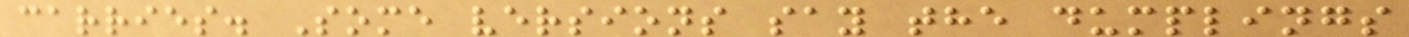carries. Some versions say the dumplings
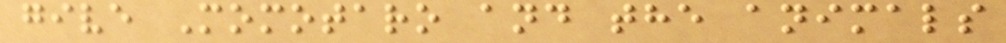give Momotaro and the animals
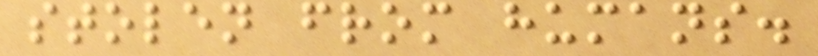stolen from humans.
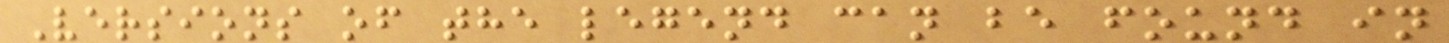Versions of the legend can be found in
